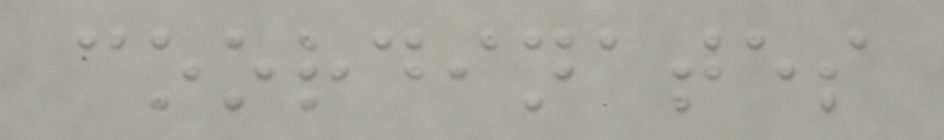coordinates
